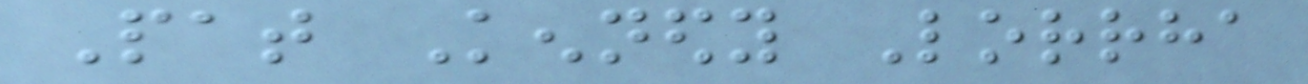Pat Kennedy Lorrha
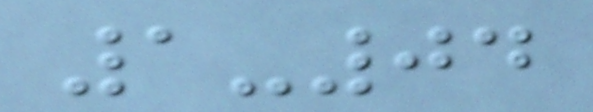1-04
